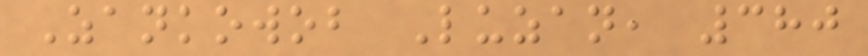Zankowob Luzan, 380
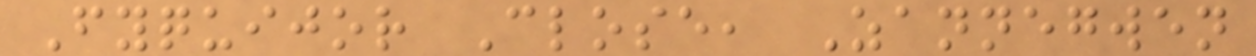Fyquijor Close, Zannegwen
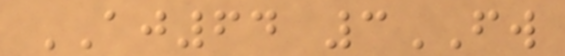AJ64 3FW
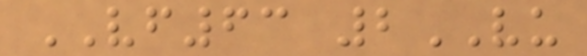VF63 2VU
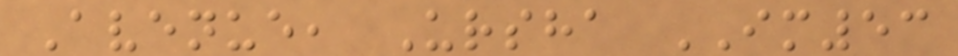Avenue, Ursha IM53
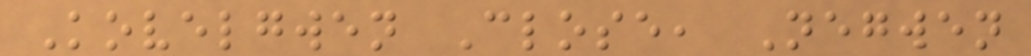Kovelgwen Close, Negwen
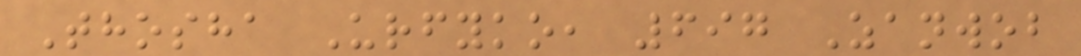Thosha Urfyko, 697 Zanwob
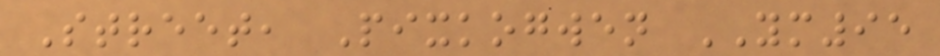Street, Pixkogwen YM95
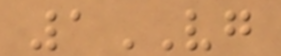1VG
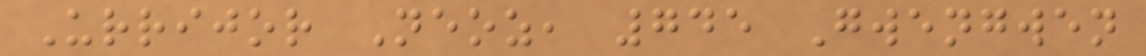Urrijor Neoz, 745 Gwengwen
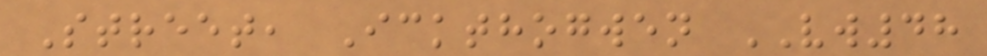Street, Ickthogwen VW48
